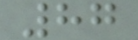87
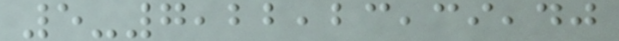5-7,22,23,39,40
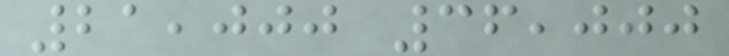21,000 36,000
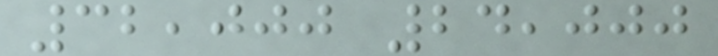32,000 24,000
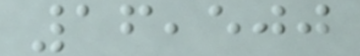16,500
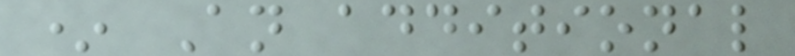* An additional
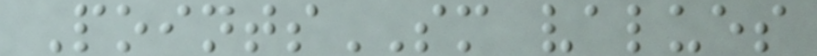PointsSM values
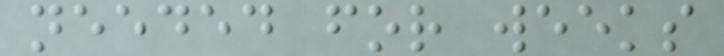needed for weeks
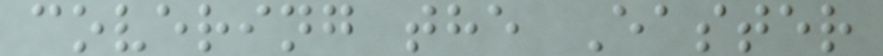covering the Easter
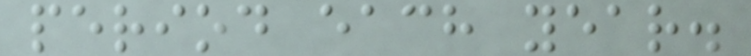period each year.
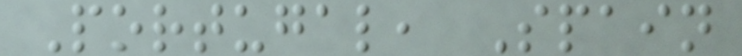Portugal, Spain
